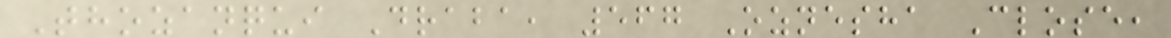Thozanqui Draba, 567 Oznesha Close,
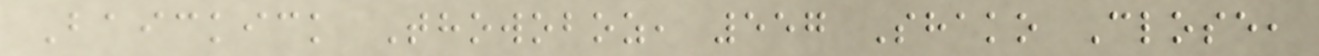Baickick Thowoboz, 557 Shako Close,
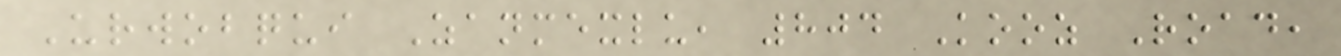Urwobqui Zanmexlu, 804 Kooz Road,
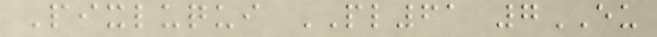Pixluqui PL61 7EU
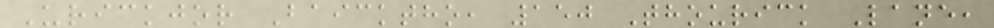Urickjor Baicktho, 150 Thourick Lane,
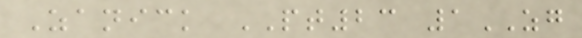Zanick PT23 1ZG
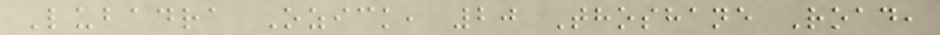Lubadra Ozick, 20 Thoshane Road,
